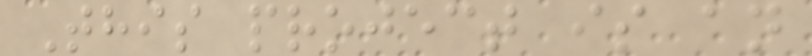This project is an
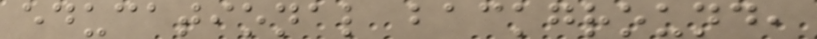educational background,
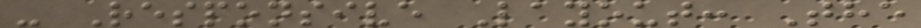- Responsive Layout: The
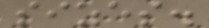sizes.
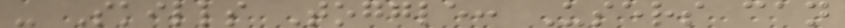- Skills Toggle: Users can
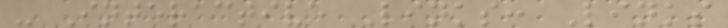- Interactive Links: Links
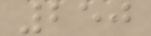250
